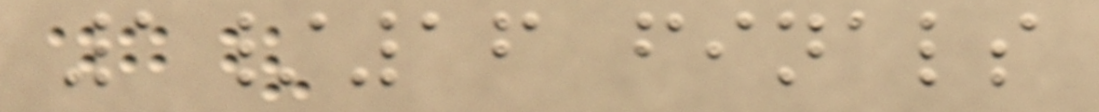1/16 finals
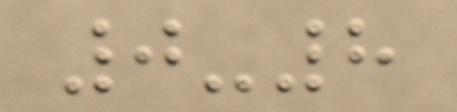0-8
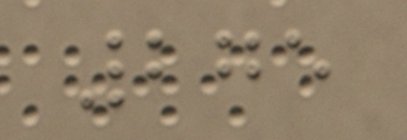275
